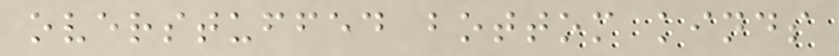overstuffed bottom kinds
